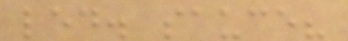led. sauce?
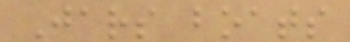Jars boats
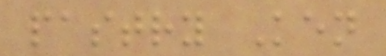pastry Ken
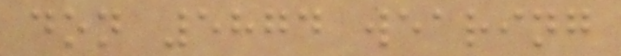don 5874 wearing
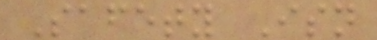Safety Isn
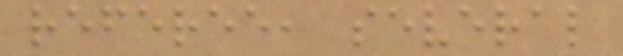referee, several
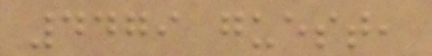4479 guest,
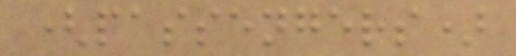(passengers)
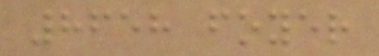8658 foyer
